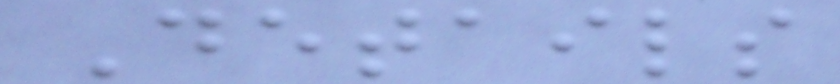Details
